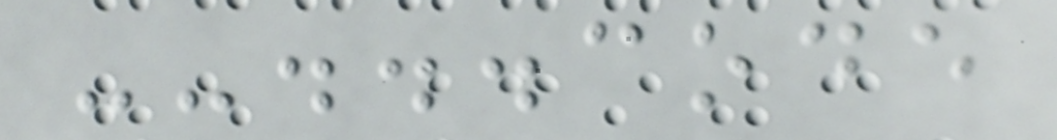--...code
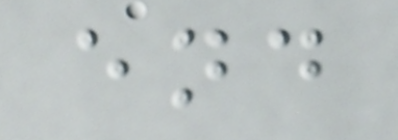end
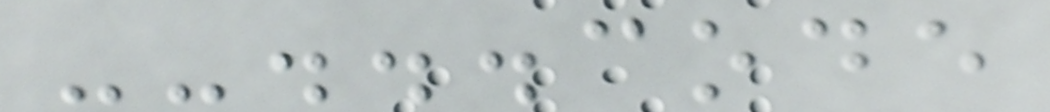--...code
